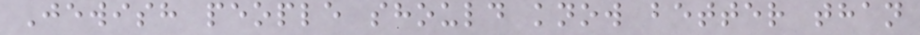Jewish people should know better than
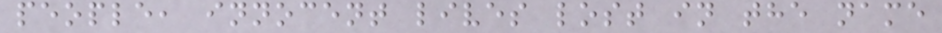people, innocent lives lost in the name
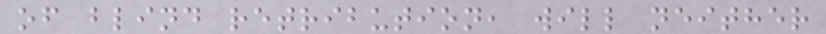of blind retribution, will neither
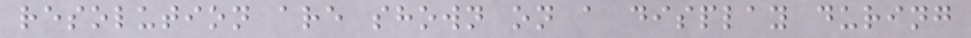resolution are shown on a display during
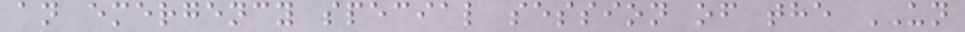an emergency special session of the UN
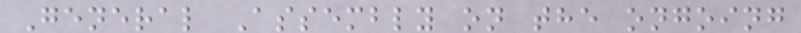General Assembly on the ongoing
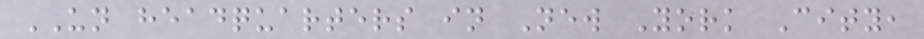UN headquarters in New York City,
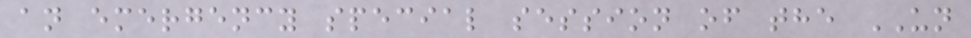an emergency special session of the UN
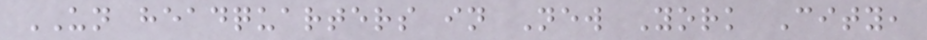UN headquarters in New York City,
